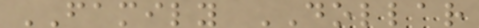FAMILY DOLLAR
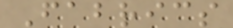Fabrics
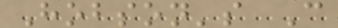Hobson's C
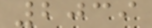2039
